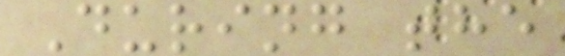During the
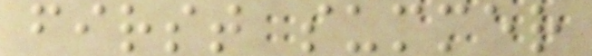first summer
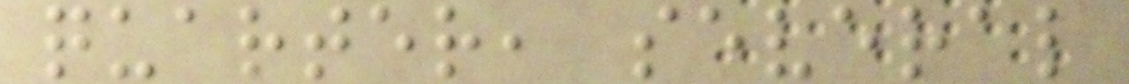quarter, several
